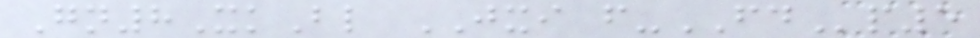Gn8XkBl JXI f-FDp5
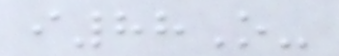i88O-
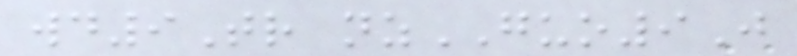wd9Tr nzGUO9J
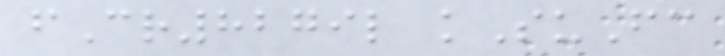fCr8279l kSuFc
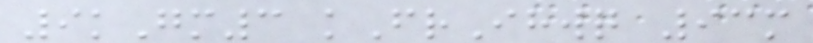9kGm3 kFrIhwq 93m
